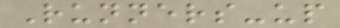Runners-up
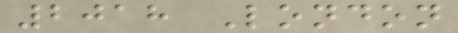2018 London
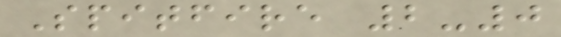Spitfire 2-0
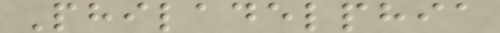Philadelphia
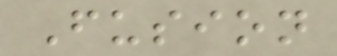Fusion
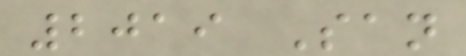2019 San
